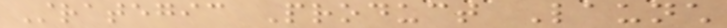Strategic Product Launch
